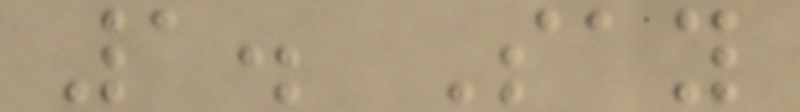1. Say
